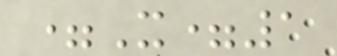=X=1
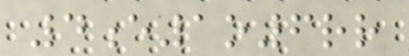4e1o6rr
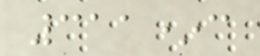311*c
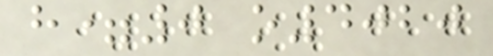h=0 o4020
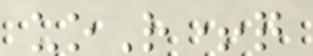uoR+q
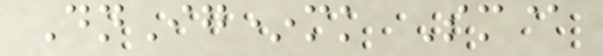DnIg*mk Sm@
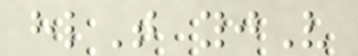hlT yjV
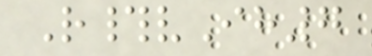R#vIh7
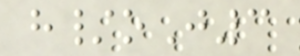h/oJ3
